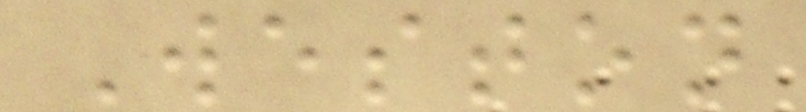Weston
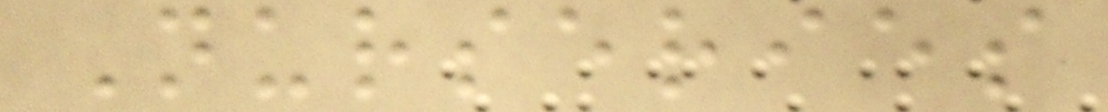Nurseries
